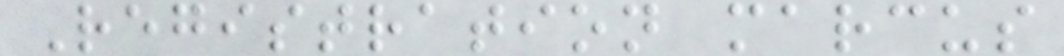Registration marcus
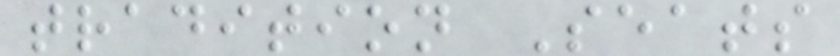tradition Seats
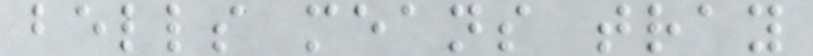bells means tray
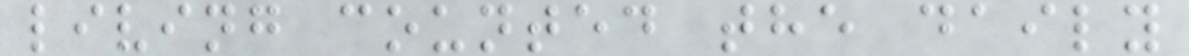living counted the daily
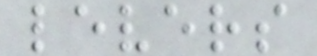levers
